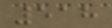518
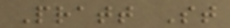Pratt St
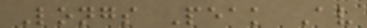Longs Peak Av
